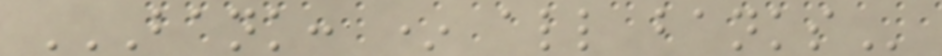BANK: * ALL BANKS
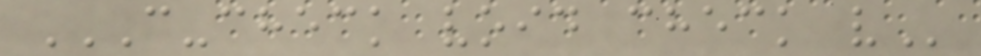C-CHECK VOID CHECK V
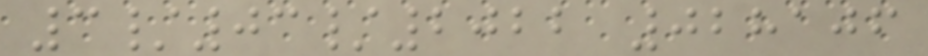3/03/2022 028106
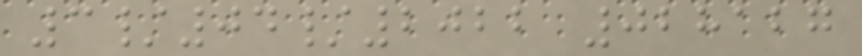3/04/2022 028127
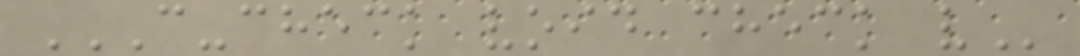C-CHECK VOID CHECK V
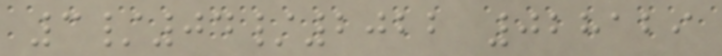3/04/2022 028129
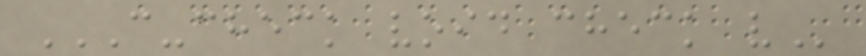C-CHECK VOID CHECK V
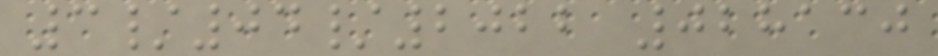3/04/2022 028130
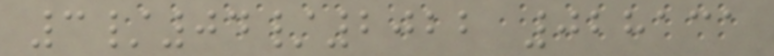3/04/2022 028131
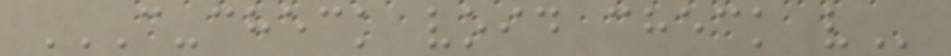C-CHECK VOID CHECK V
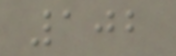102
